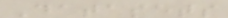Datasets
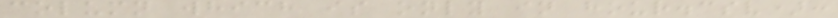column which is only in hour.csv):
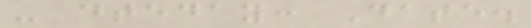- dteday: Date.
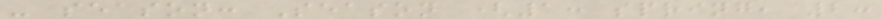- season: Season (1: spring, 2:
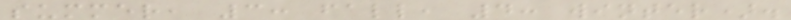summer, 3: fall, 4: winter).
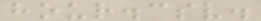hour.csv.
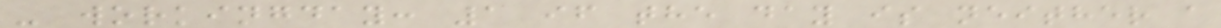- workingday: 1 if the day is neither a
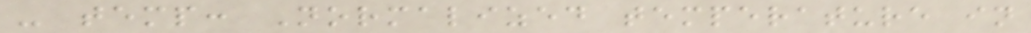- temp: Normalized temperature in
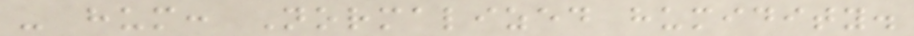- hum: Normalized humidity.
